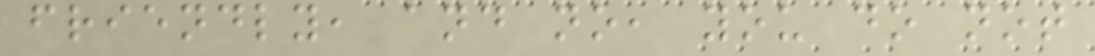friendly, and no, you do not
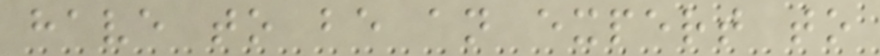have to be an expert to
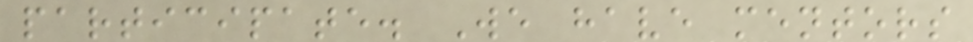participate. We have mentors
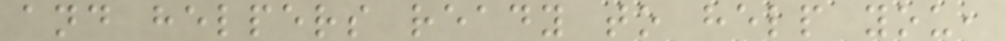and helpers ready to help you,
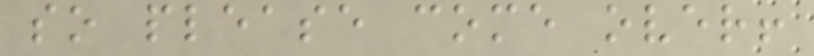so please come over!
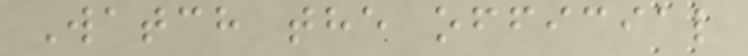Watch the official
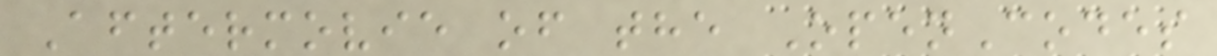Aftermovie of the OpenCodes
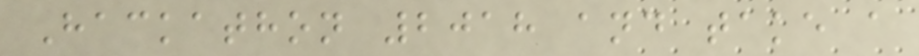Hackathon 2018 and take a
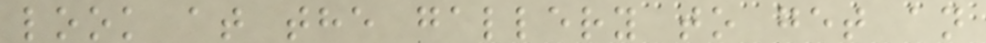look at the gallery to get an
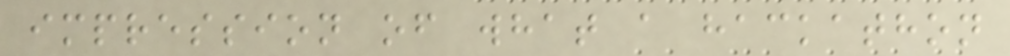impression of what a hackathon
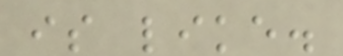is like.
